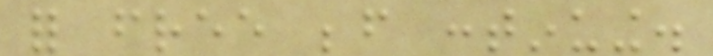for free before continuing.
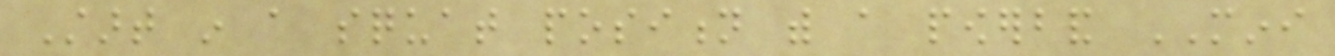Start in a squat position with a powerband MINI
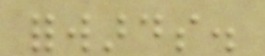forwards.
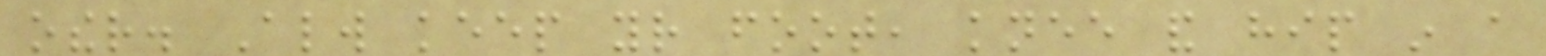other. Always keep your foot, knee and hip in a
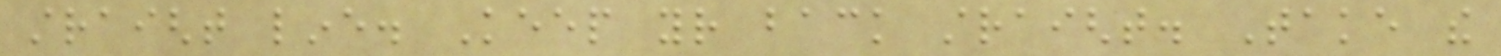straight line. Keep your back straight. Take the
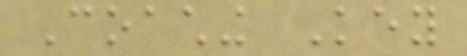Coaching Key
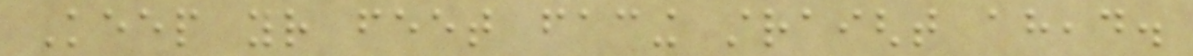Keep your feet facing straight ahead.
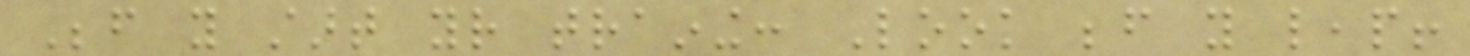Before you start your training: Look before you leap!
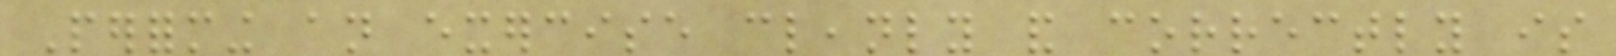Performing an exercise cleanly and correctly is
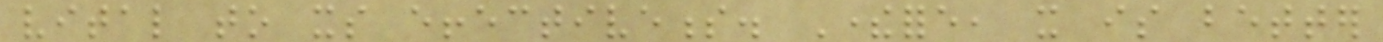vital to its effectiveness. Therefore, it is better
